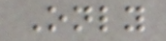Only
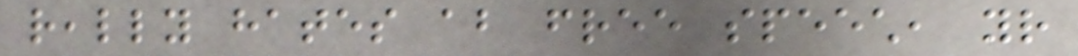really hates about free speech, your
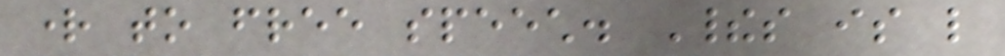right to free speech. Theirs is like
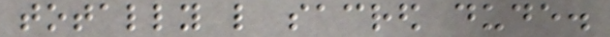totally like sacred dude.
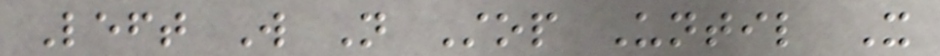Left Will Not Stop Until It
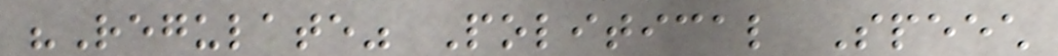"Regulate" Political Speech
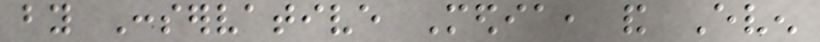by Conservative Media, and Even
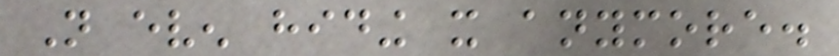Not even hiding it anymore.
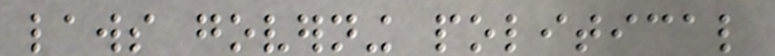laws governing political
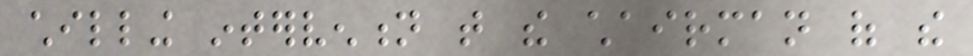chilling intervention that the chairman of the
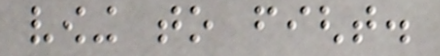vowing to fight.
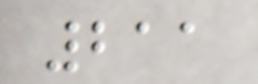211
